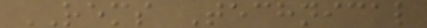REMS Technical
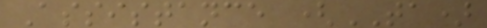Assistance (TA)
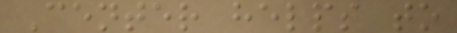Center helps to
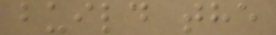build the
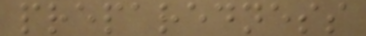preparedness
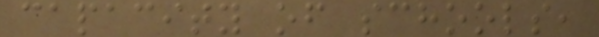capacity of schools,
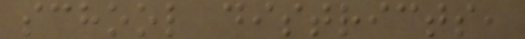school districts,
